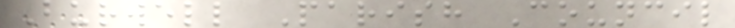Burwell Parish Council
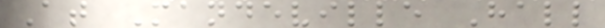At Mandeville Hall
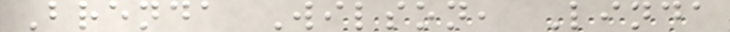Brenda Wilson, Linda
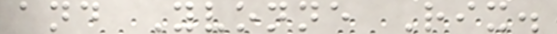and Yvonne Rix.
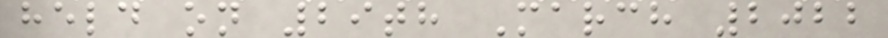held on 29th March 2022
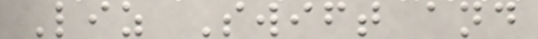Liz Swift and
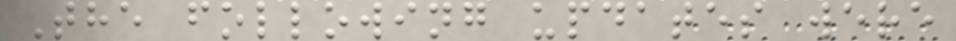The following updates were
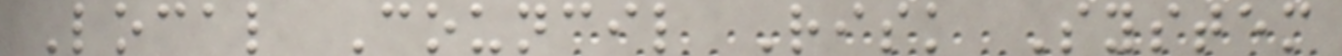Local Council Risk System
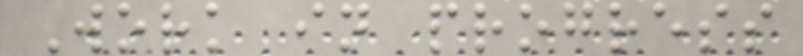Work in progress
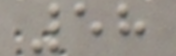58
